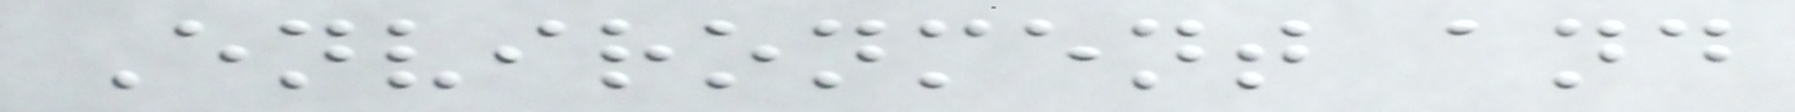Environment and
